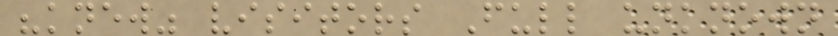"knew" visitors Full unknown
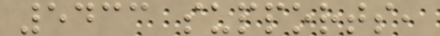5433 supports,
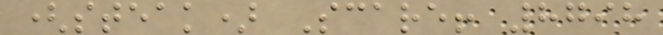(steak) Scare! 8798
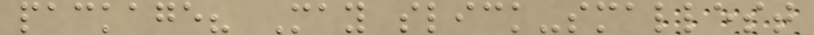package? May slick-smallest
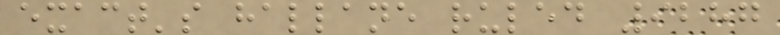exact's hallane ruled 9287
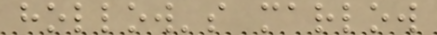hollow's marlow
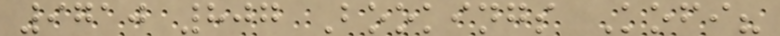9710 807 Bookings Kofi?
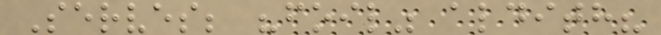Serves; "foil" aldith?
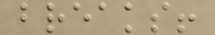breaks!
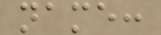name:
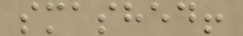smashed!
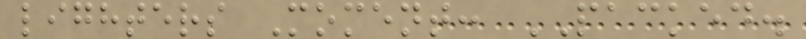lighters Moment: PACKED.
